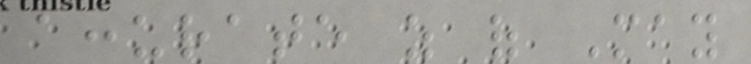accurate as of May
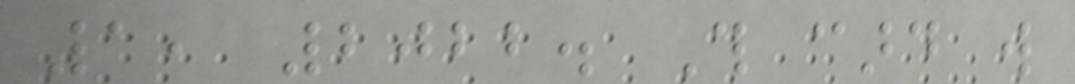1, 2022. This card will
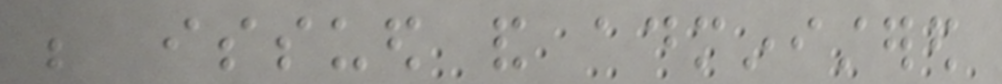be issued and administered
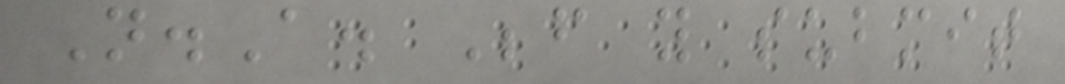N.A. Before you submit
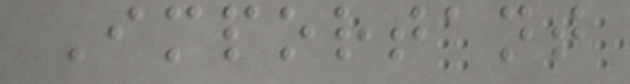Important
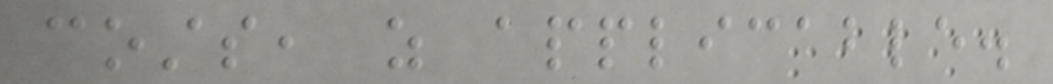costs, as applicable.
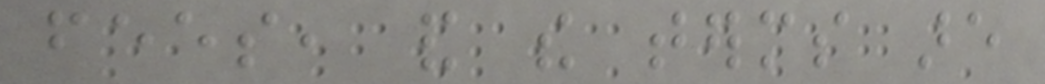fees, and the terms are
